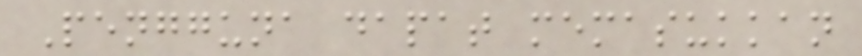Pengguna dapat memasukkan
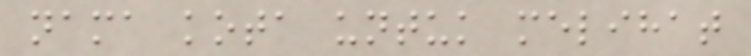nama kota untuk melihat
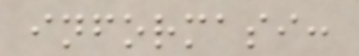informasi:
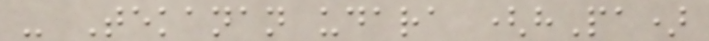- Tekanan udara (hPa)
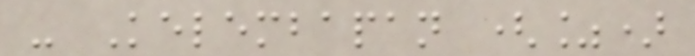- Kelembapan (%)
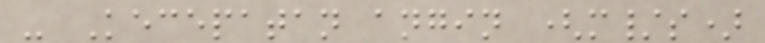- Kecepatan angin (m/s)
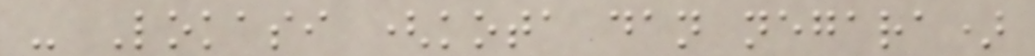- Lokasi (kota dan negara)
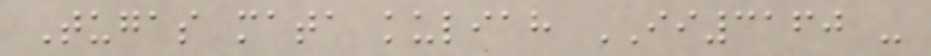Tugas mata kuliah II3160 -
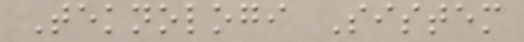Teknologi Sistem
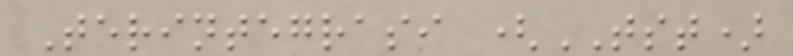Terintegrasi (TST)
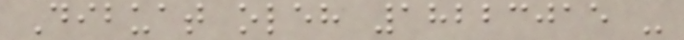Dibuat oleh 18223015 -
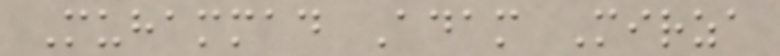Muhammad Adam Mirza
